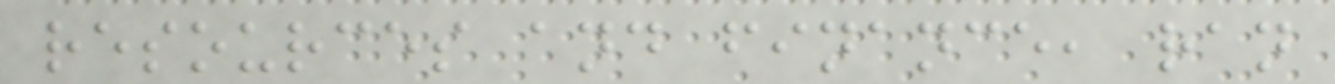resources and finance, ran
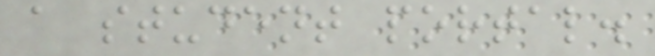a student portal.
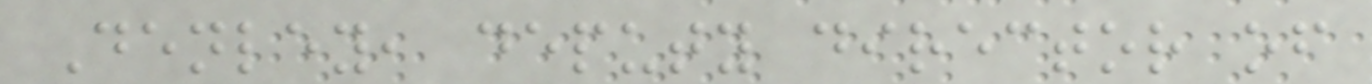Denley, deputy director of
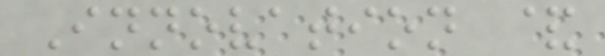Innovation &
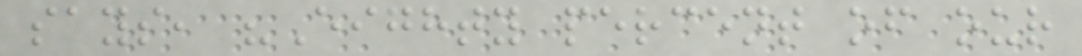says, "Eighty percent of our
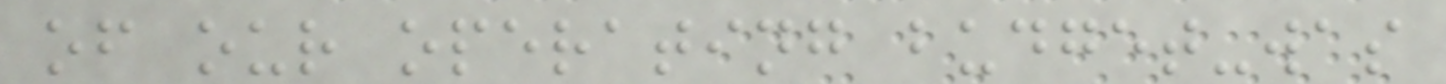of our operating budget-was
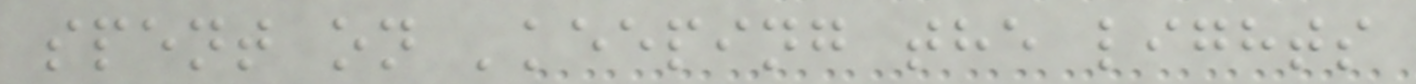spent on 'keeping the lights
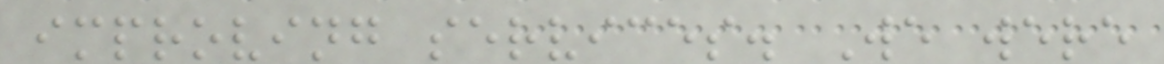improving services. We were
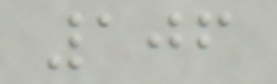106
